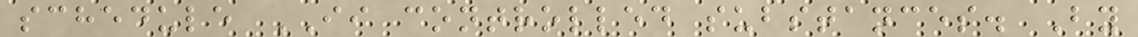schedule II controlled substances. By
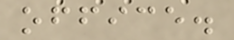office.
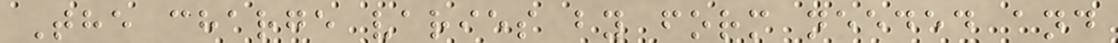The charge varies by form needed and
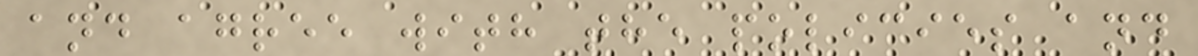and agree with the policies and
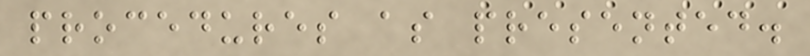procedures as presented.
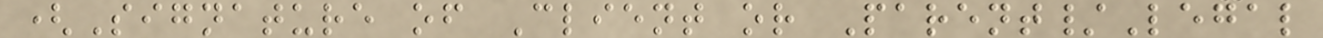(Signature of Client or Parent/Legal
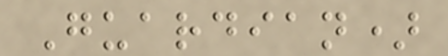Guardian)
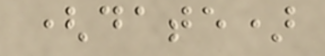(date)
